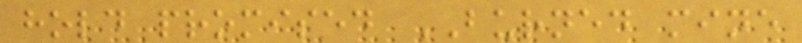hold promised BURNED mine
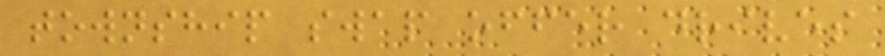township swap offer drives
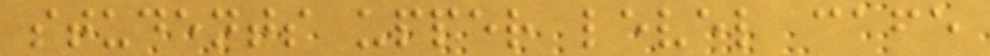students upper level cafe
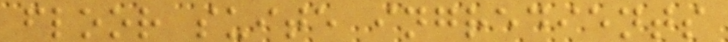floor suite ingredients
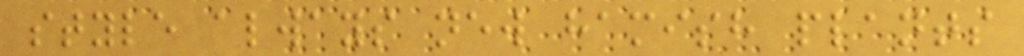style always new hamish plants
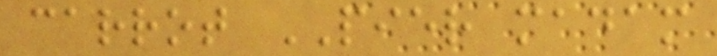carrot PIER madam
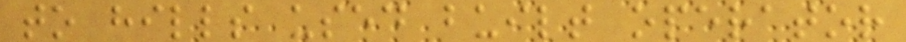to hills used built operator
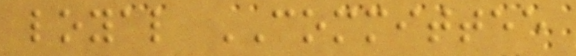loyal COMMITTEE
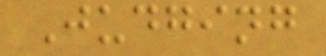Judging
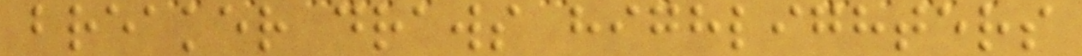breaker draws highlighters
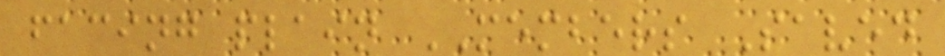facing plain MEMBERS Saved
